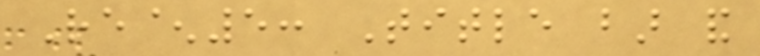Re^5: Title bar and
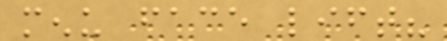menu face lift?
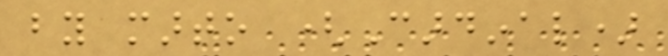by marto (Cardinal)
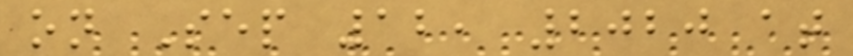on Sep 12, 2020 at
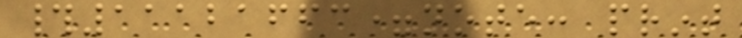#11121663=note: print
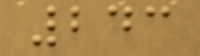243
